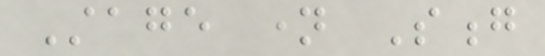Stage name Song
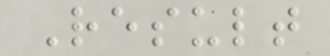Result
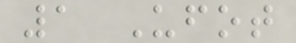1 Ufot
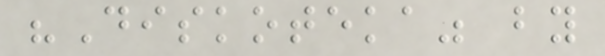"Diskoteka" by
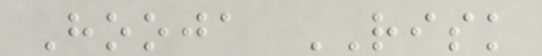Hooja RISK
